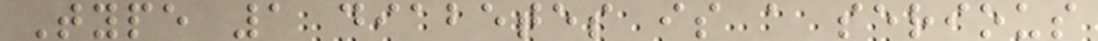Type 1 diabetes is a serious
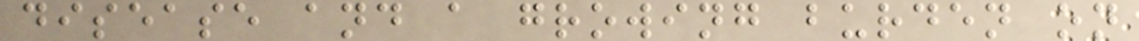disease and a growing burden on
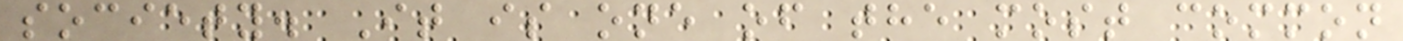society. It is one of the most common
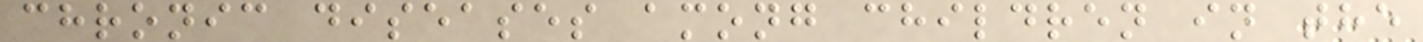chronic diseases among children in the
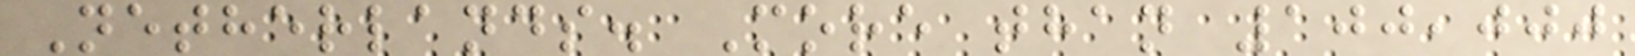Netherlands. More than 100,000
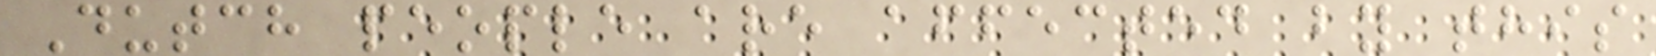Dutch people are affected by this
